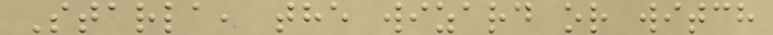Starla, the wizard or witch
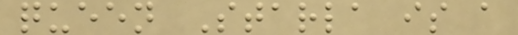queen Starla is a
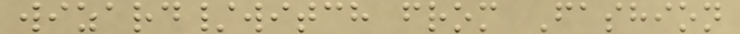wizard/witch from Fashion
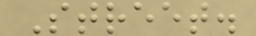Street.
